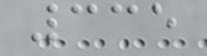335
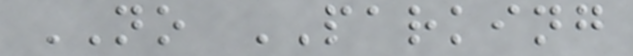NO PARKING
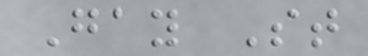Gay St
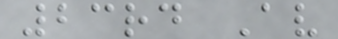23rd Av
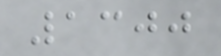1300
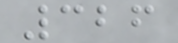326
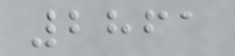2861
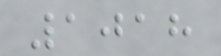1018
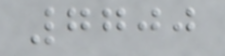7700
